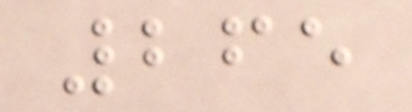265
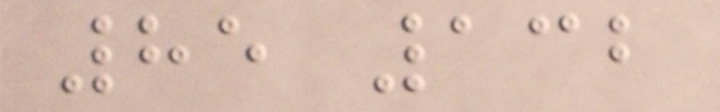85 132
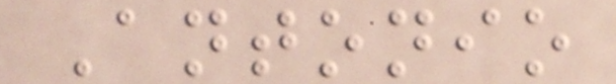Antonio
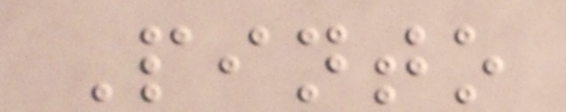Pinto
